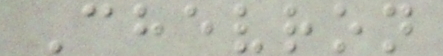Chevron
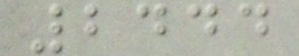2444
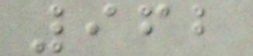962
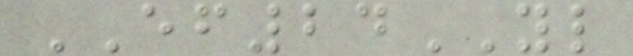EF24YL
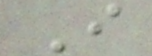I
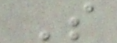S
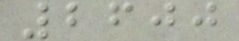2600
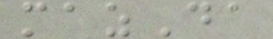mazDa
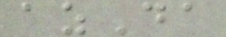azDa
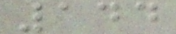144
